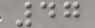47
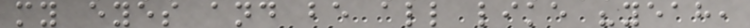my eyes and be all like "yeah,
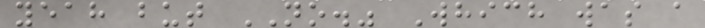yeah but NO." Which was a
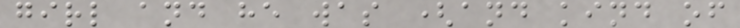girl and he was (and kind of
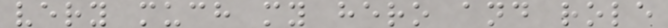very much my hero and role
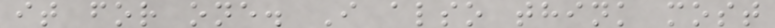it for one. I also think most
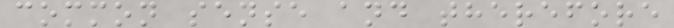common sense and therefore
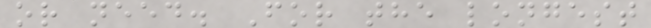or need. For the longest
